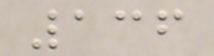136
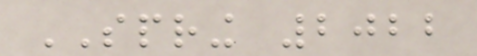SPRING 2022
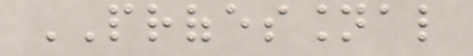PROFESSIONAL
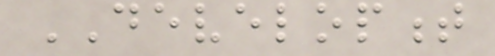DEVELOPMENT
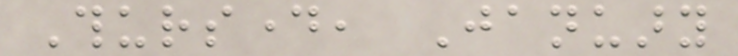Thursday, January
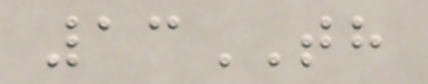13TH
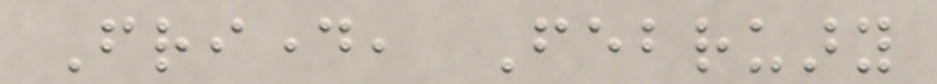Friday, February
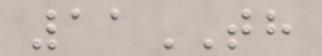11TH
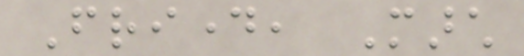Friday, March
